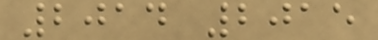2014 2015
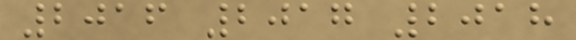2016 2017 2018
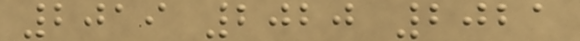2019 2020 2021
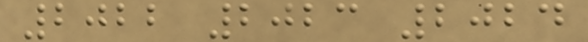2022 2023 2024
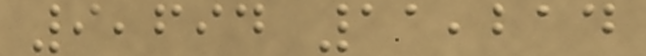9,694 11,214
